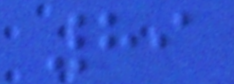89
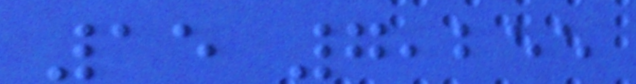15 7,255
